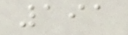191
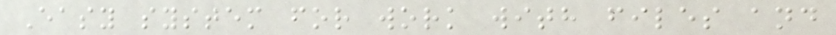Easy system for work with files and
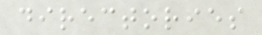directories
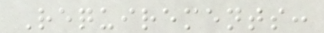Requirements:
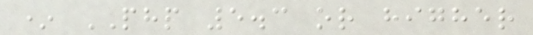* PHP 5.3 or higher
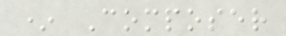* Composer
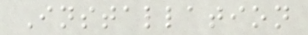Installation
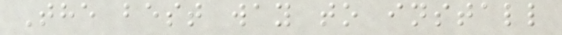The best way to install
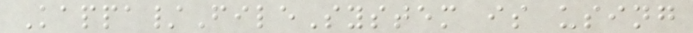Kappa/FileSystem is using
